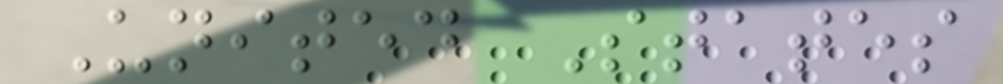United States
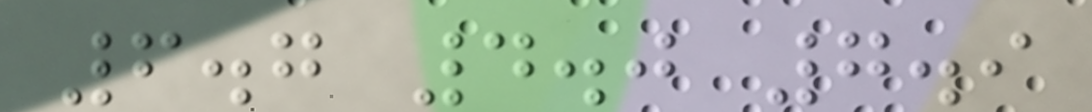6.7 4.0 7.9
